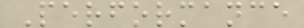Performance
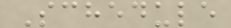Schedule
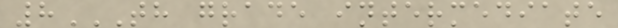8TH GRADE INTERMEDIATE
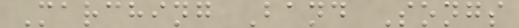Marching Band Songs
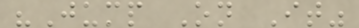"Jump On It"
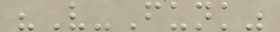"V-Funk"
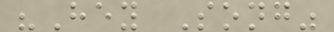"Hey Song"
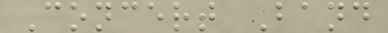Concert Band
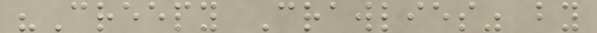"Creepy Crawlies" by
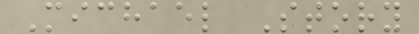Michael Story
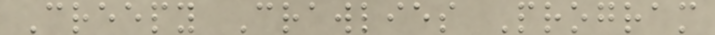Creepy Crawlies Program
